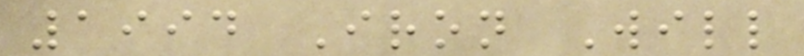1994 Iron Will
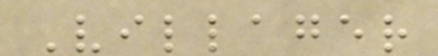Villager
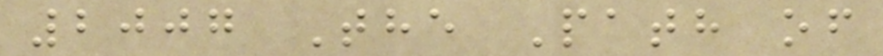2007 The Path of
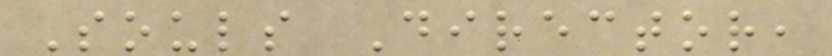Souls Director,
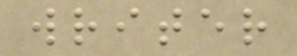writer
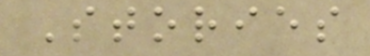Stories
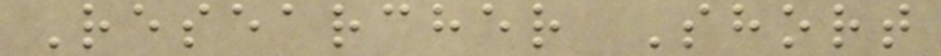Researcher Short
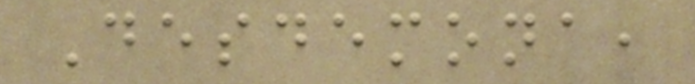Desdemona,
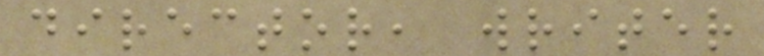director, writer
